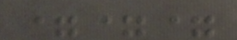===
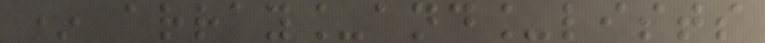* array_and_lists
